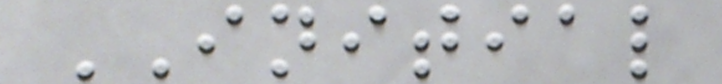INITIAL
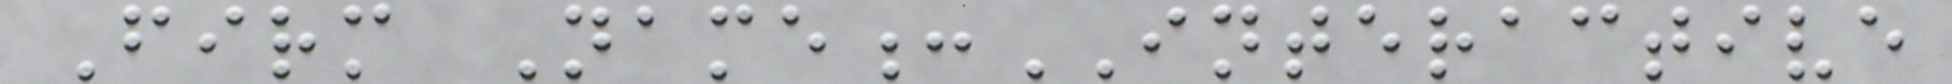Firm Name:INTERACTIVE
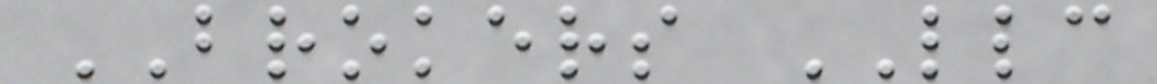BROKERS LLC
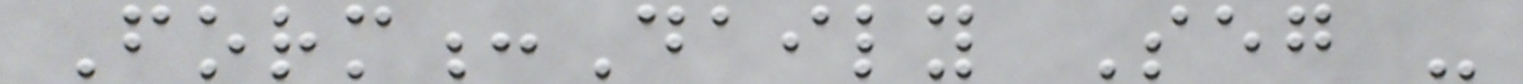Form:Daily Seg -
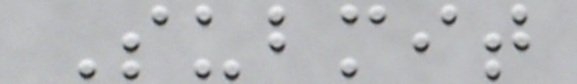Submit
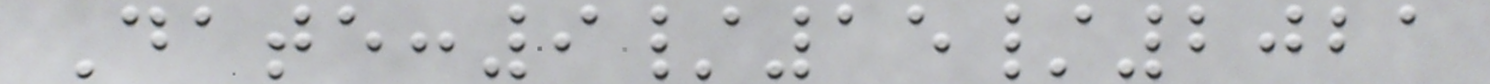Date:9/15/2021
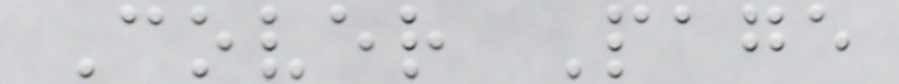Cover Page
